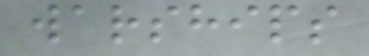warships
